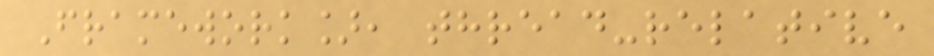Framework], thread-relative
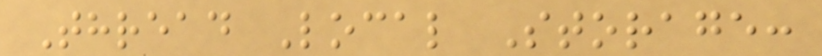Thread Local Storage:
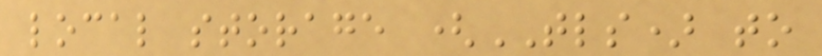local storage (TLS) to
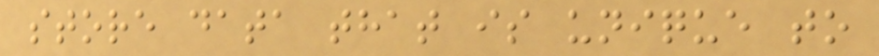store data that is unique to
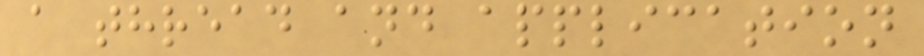a thread and application
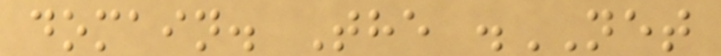domain. The .NET
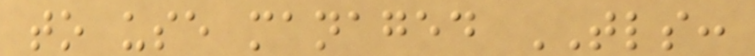to use managed TLS:
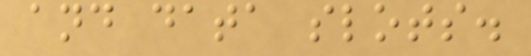and data slots.
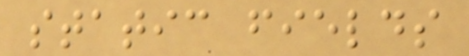static fields
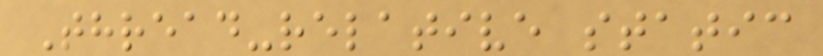Thread-relative static
